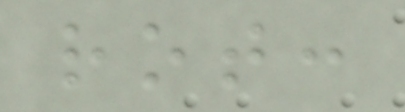rot:
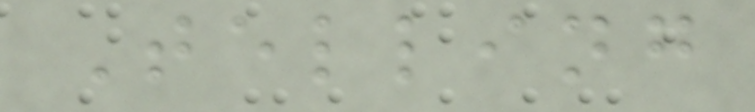Telling
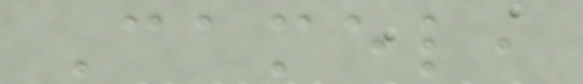Camel,
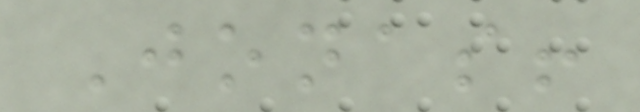Jonas!
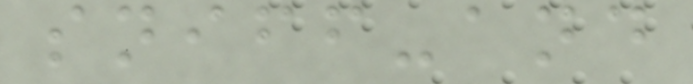sniff-and
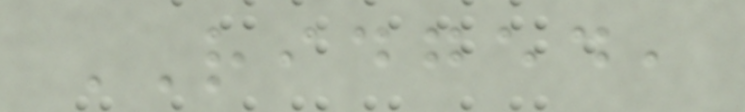RIDGED,
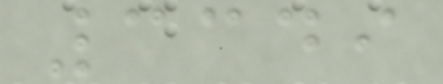3349
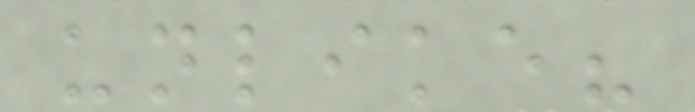unlike?
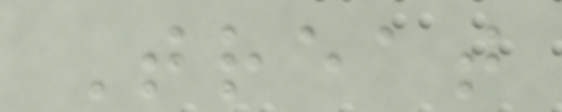Treat
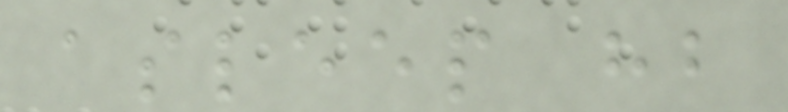asleep hb
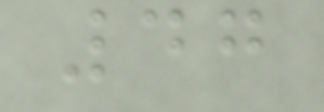47
